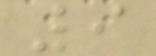9
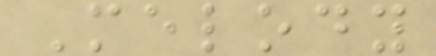Melody
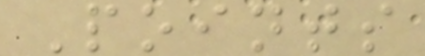Points
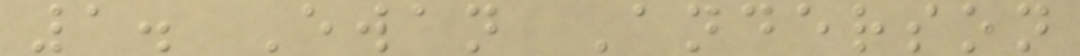1. Ewan Anderson
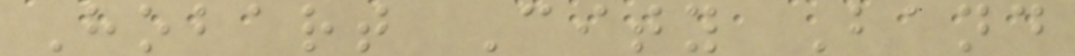Hobart City Band
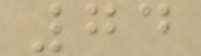74
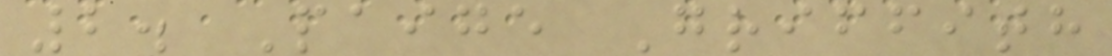2. Paige Griffith
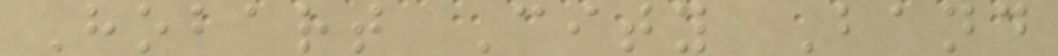Hobart City Band
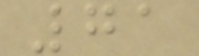71
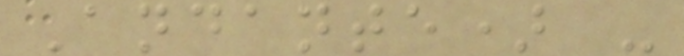Andante) -
